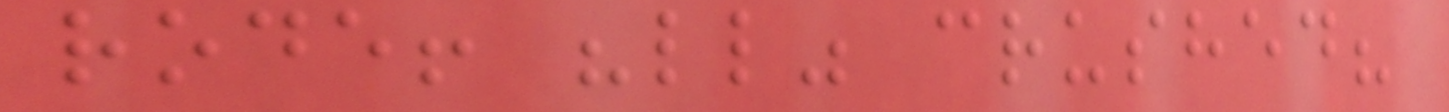rode! "ll" crushed?
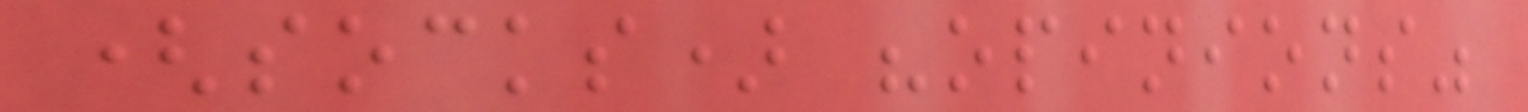(socks) "opinions"
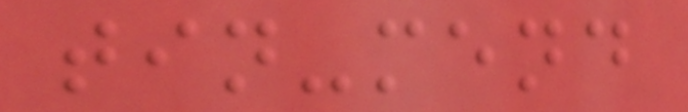tin-mend
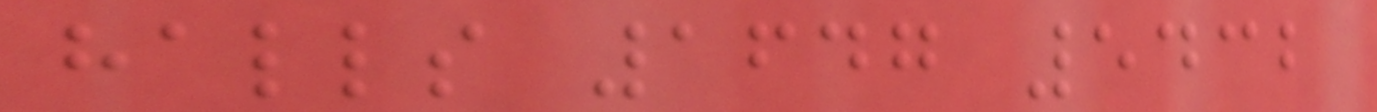halls 1647 5432
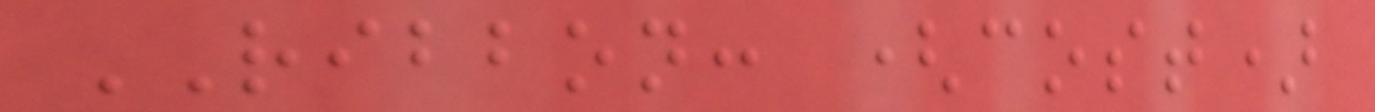RIBBON: (cost)
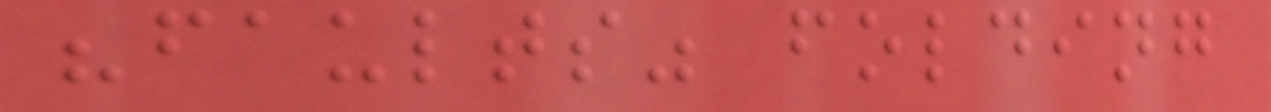"faults" folding
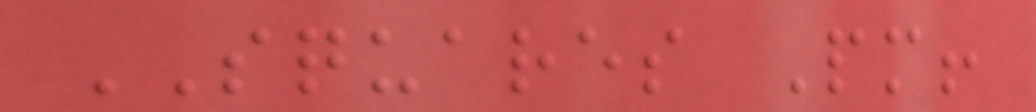SQUARES Pm!
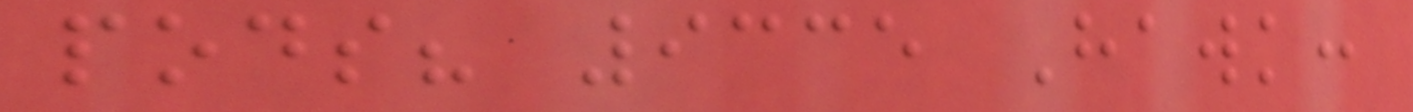pods? 9335 Hawk:
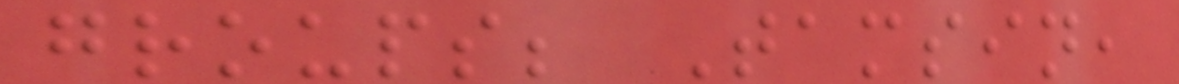groups; Tamsin,
